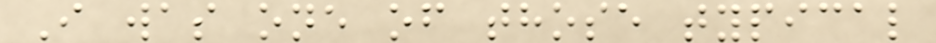I was one of those typical
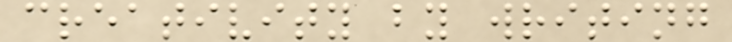creativity by writing
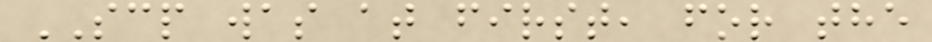SCP was at first, for the
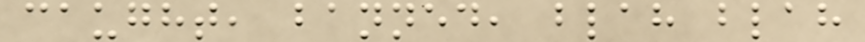caught, banned, blah blah
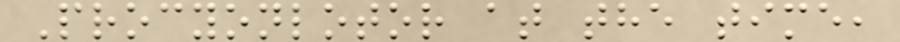Procyonlotor at the time,
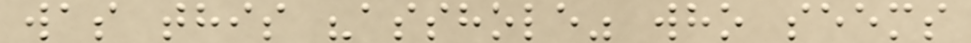was this "asshole" who seems
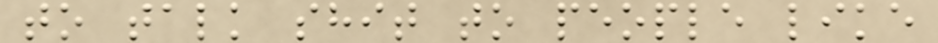to talk shit to people like
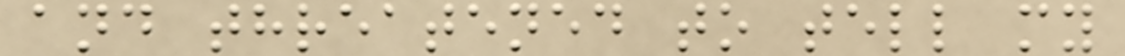and threatened to tell my
